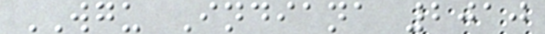WGU Indiana 2010
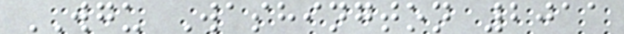WGU Washington 2011
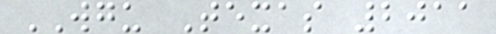WGU Texas 2011
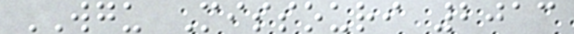WGU Missouri 2013
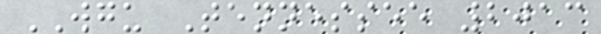WGU Tennessee 2013
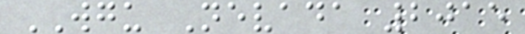WGU Nevada 2015
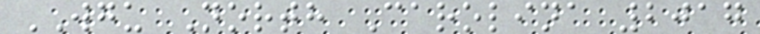WGU North Carolina 2017
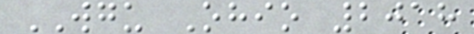WGU Ohio 2018
